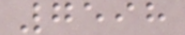7598
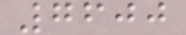7600
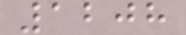1208
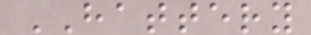HATTERY
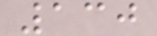130
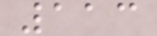113
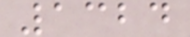1324
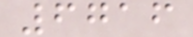6716
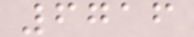6716
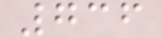736
